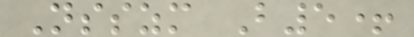Nsszm B5+
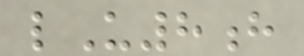lU8h
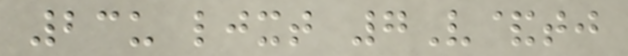23u ljxt 7V&tj
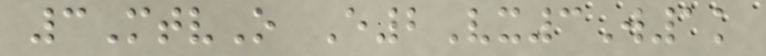3MtvO E2Vx3W1k
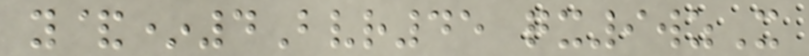y&*4Bvr45 qx9wzX
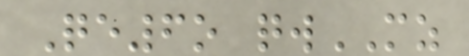Qe6o qwMZ
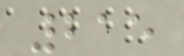215
